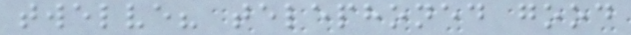twelve? telephoned good
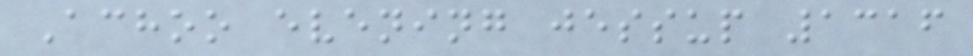Achoo evening jessup 1316
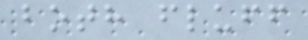both fluff
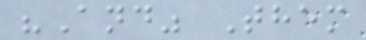"And" Them
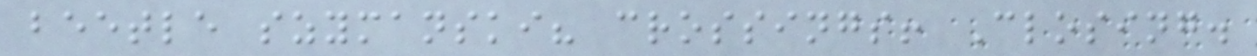beetle szymanski? crossings! Closing.
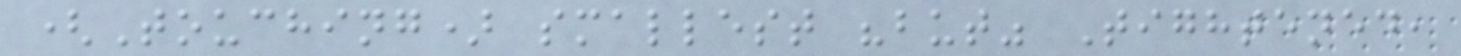(Touching) smallest "but" Tightened,
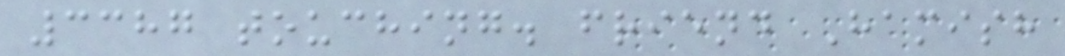3387 touching. friend Hamish
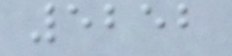5252
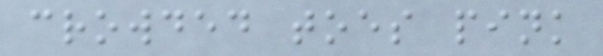crowded toes pink
